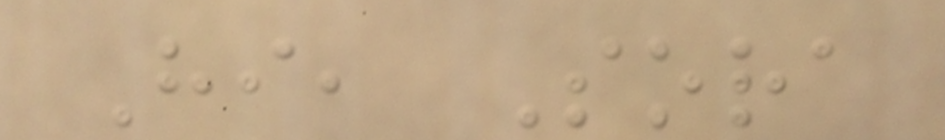Hi, Sora
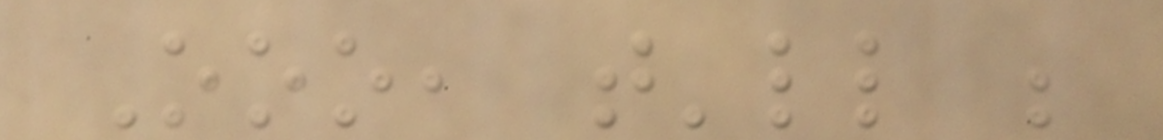Ooo, that'll be
